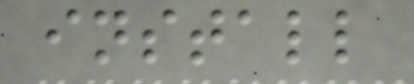install
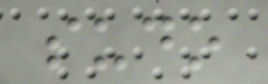sudo
